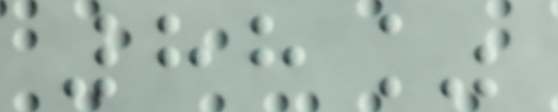88%
